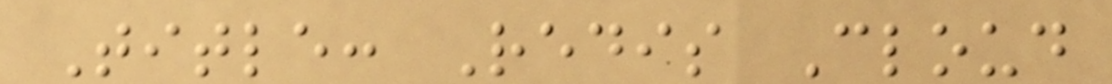Title: Redis Cloud
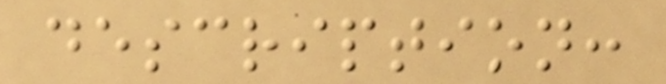description:
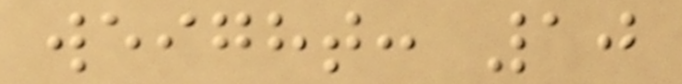weight: 10
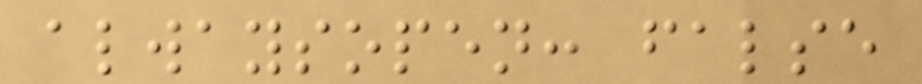alwaysopen: false
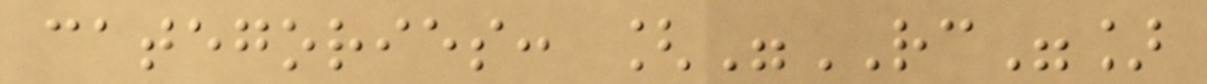categories: ["RC"]
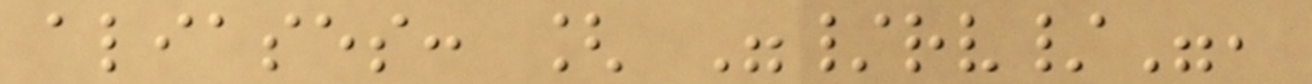aliases: [ "/rv/",
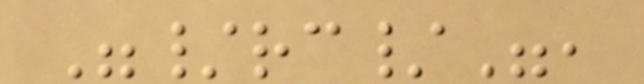"/rc/",
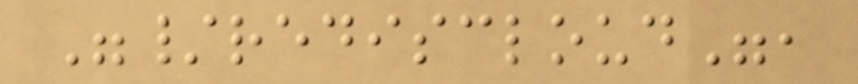"/rediscloud",
